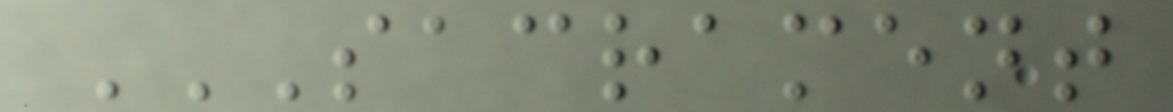SACRAMENT
